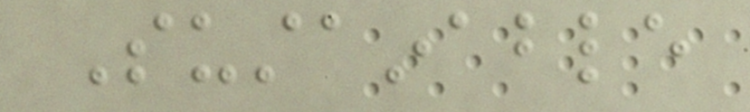Sustainable
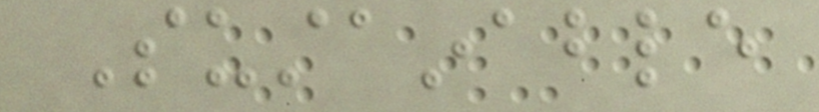Sustainable
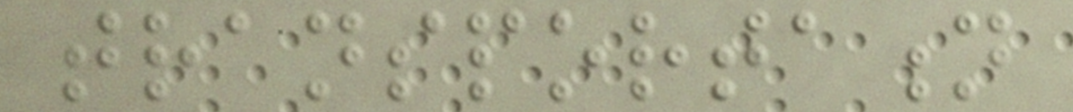transportation
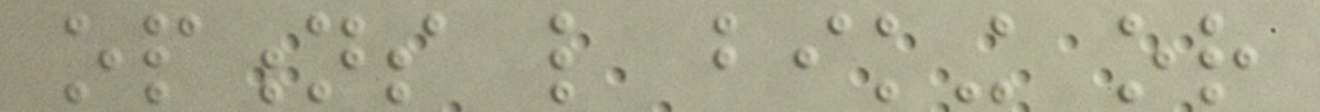options like biking or
